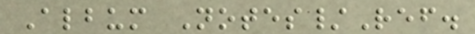Album Notes/Ref.
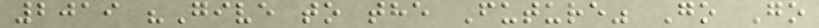2019 "Give to the Future" Go Go
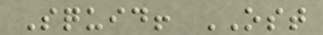Squid! OST
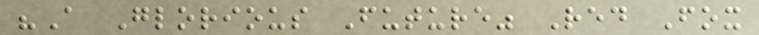"A Glorious Future" Red Fox
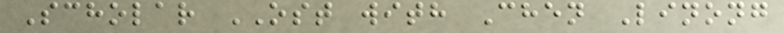Scholar OST with Chen Linong
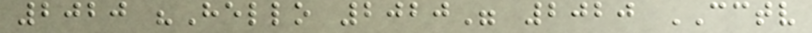2020 "Hello 2020" 2020 CCTV
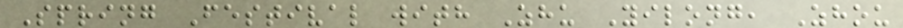Spring Festival with Zhu Yilong, Zhou
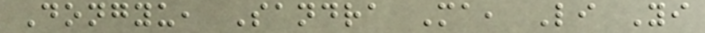Dongyu, Sandra Ma, Li Yi
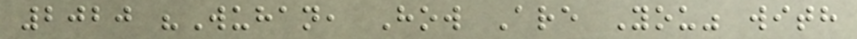2020 "Wuhan, How Are You" with
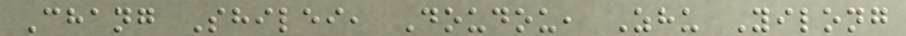Chang Shilei, Doudou, Zhu Yilong
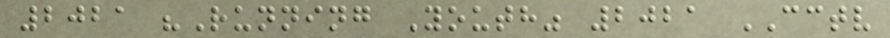2021 "Running Youth" 2021 CCTV
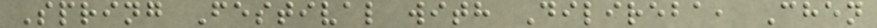Spring Festival with Dilireba, Chen
